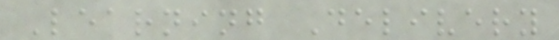Learning Delivery
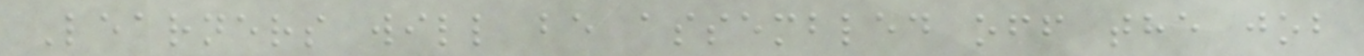Learners will be assembled off the job
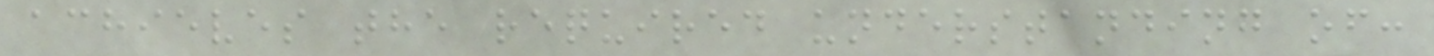achieves the required understanding of:
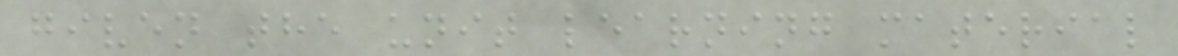given the unit learning material
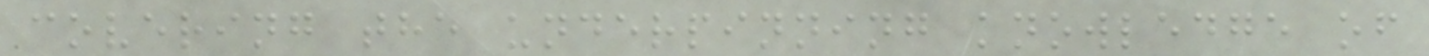covering the underpinning knowledge of
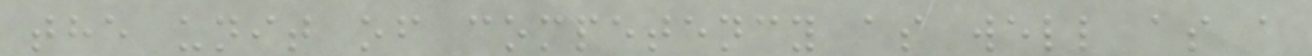the unit of competency as well as a
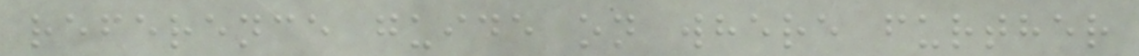reference guide on where further
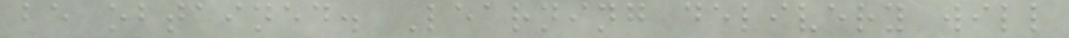be obtained. Learning delivery will
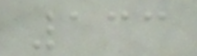133
